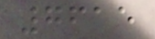7615
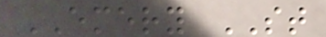EMERY ST
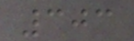303
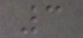3
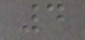4
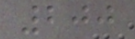200
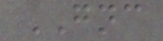GNC
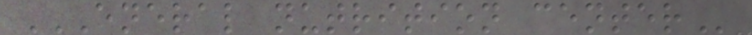ENERAL NUTRITION CENTER
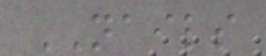NAILS
